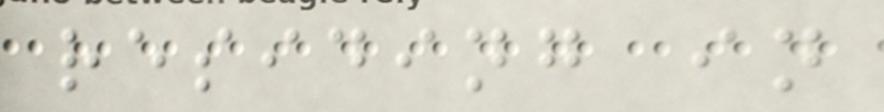residing in
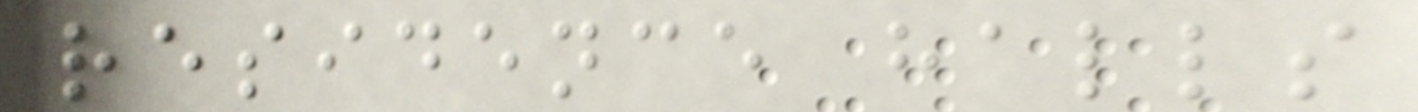residence halls
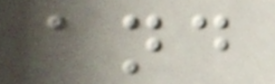and
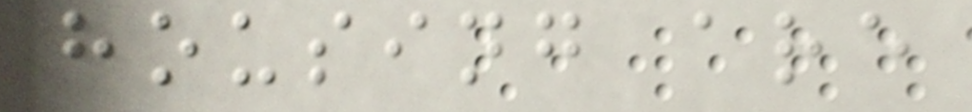housing are
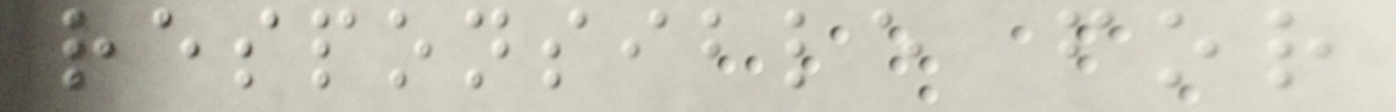responsible for
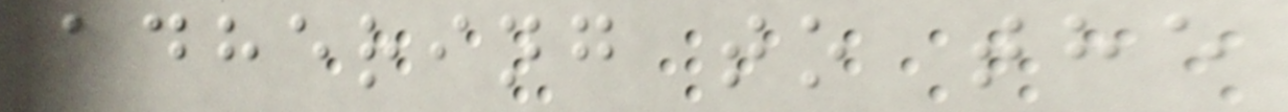adhering to the
